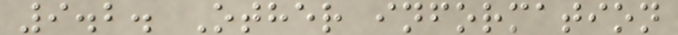9.2. Other information
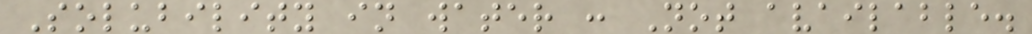Solubility in water : Not available.
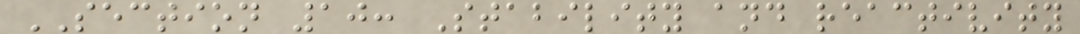SECTION 10: Stability and reactivity
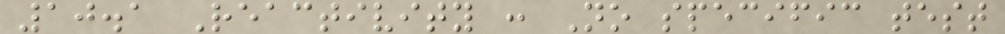10.1 Reactivity : No specific test
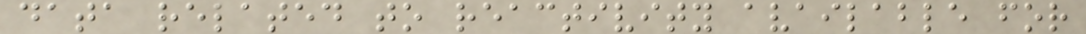data related to reactivity available for
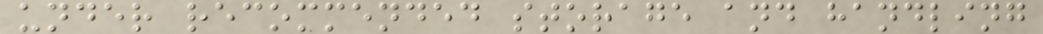under recommended storage and handling
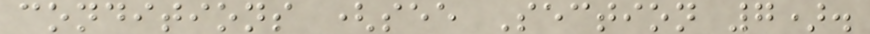conditions (see Section 7).
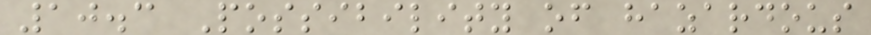10.3 Possibility of hazardous
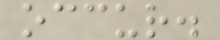occur.
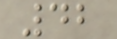42
